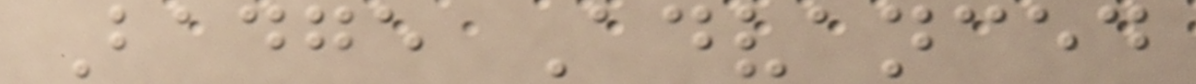Badge Advanced
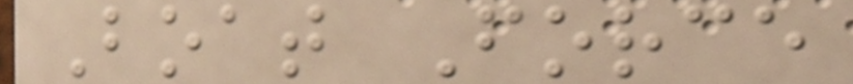Boat Force
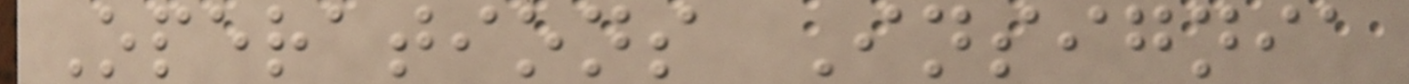Operations Insignia
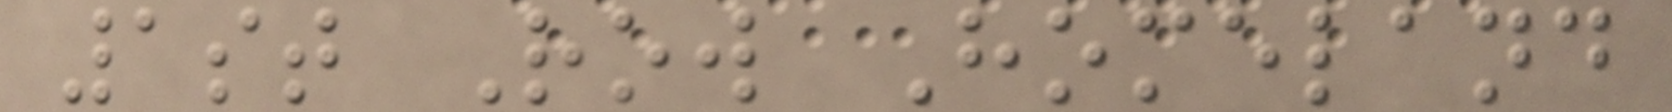1st Row Homeland
